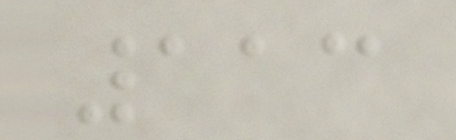113
